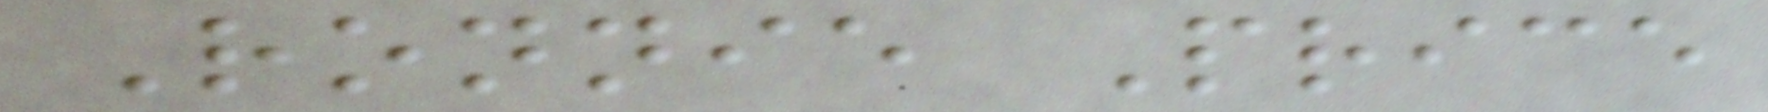Ronnie Price
